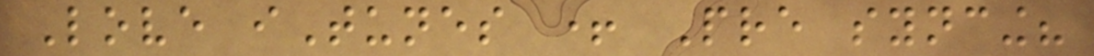Love iTunes + Pre syncing?
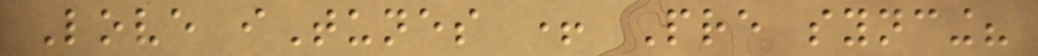Love iTunes + Pre syncing?
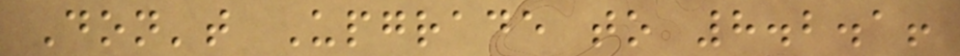Don't Upgrade to 8.2.1!
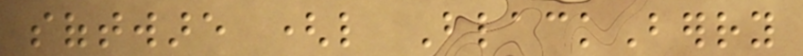software (like BlackBerry
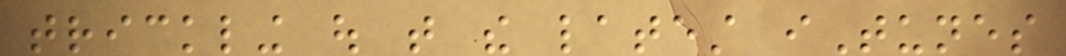trickling out that the latest iTunes
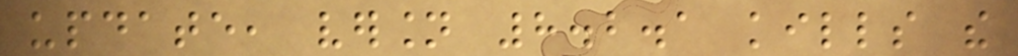update, version 8.2.1 kills the
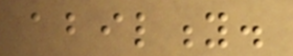ability.
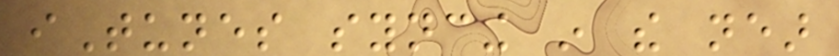iTunes syncing in the near
